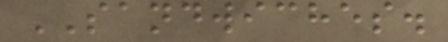SANDWICHES.
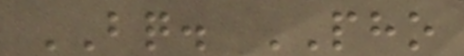BQ. PHO
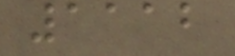1112
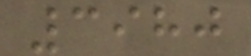3980
